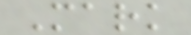Mark
